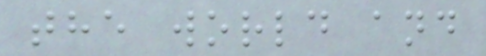the world and
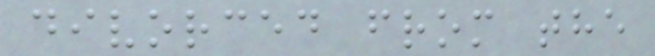divorced from the
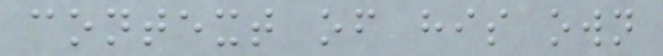context of his own
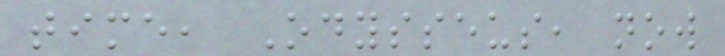time, Odysseus, now
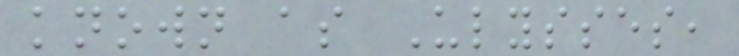known as Ulysses,
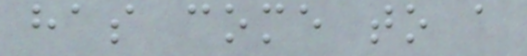has come to a
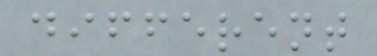different
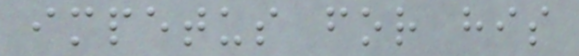impetus for his
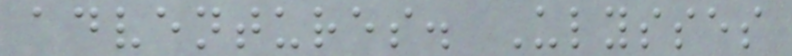adventures. Ulysses
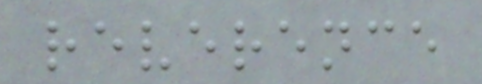reverence
